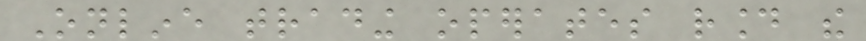Online trading operates round the
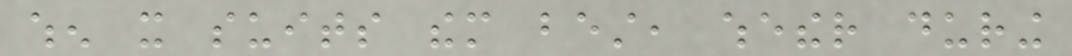when it suits them best, whether during
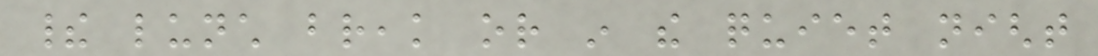their lunch break or in the quiet night
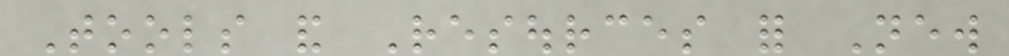Tools and Resources for New
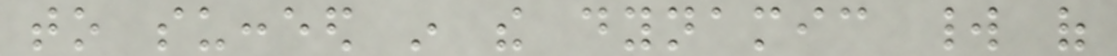to succeed in the dynamic world of
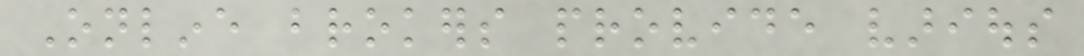Online brokers provide various
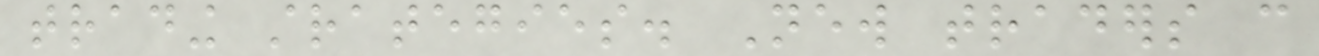trading strategies. New traders can
